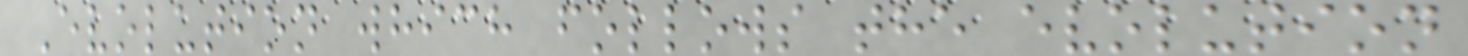Evolution which follows the evolution
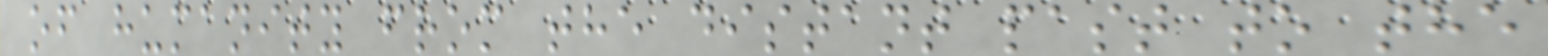of humanity from the distant past to the
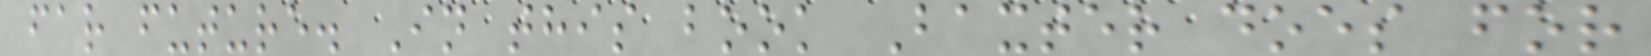far future. In this book Baxter does for
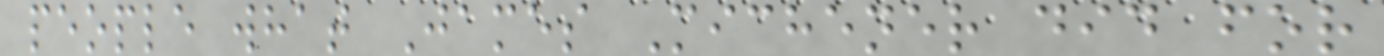people what James Michener did for
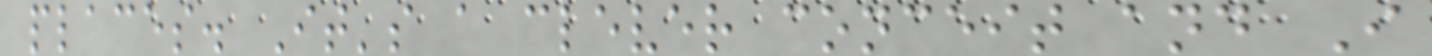places. It's a clever conceit and I
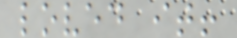loved it!
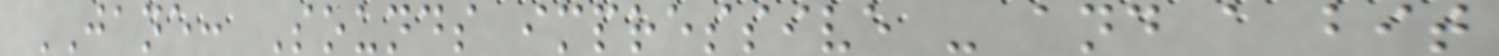JANE: Sounds impressive - and a bit
